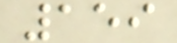159
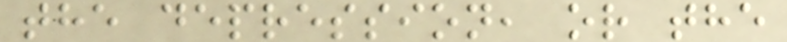the depression, or the
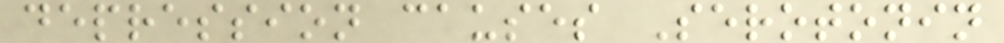depression causes Serotonin
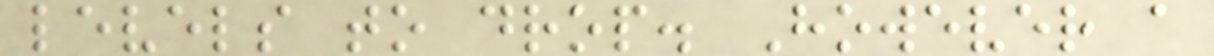levels to drop. However a
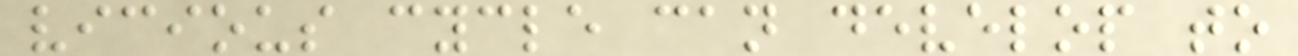vicious cycle can develop to
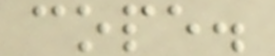cope.
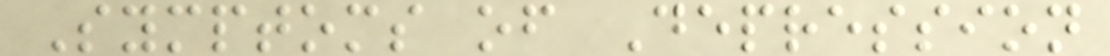Symptoms of Depression
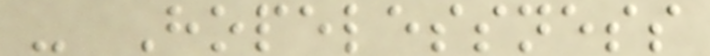- Hopelessness
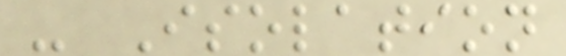- Isolation
